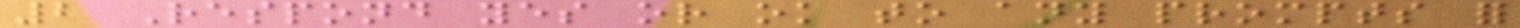2 Respond yes or ok to any prompts for
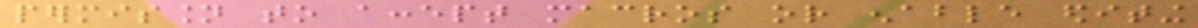permission to accept macros or enable editing
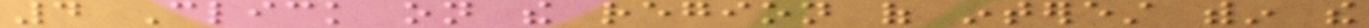4 Click on the region of interest within the
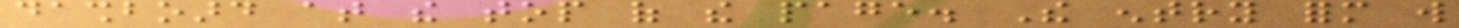dashboard at the top of the page. The entry form will
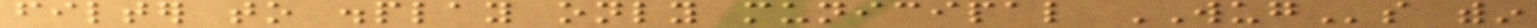filter to display only municipal WUGs within
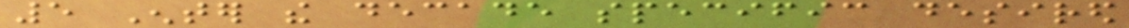5 Enter the decade specific desired
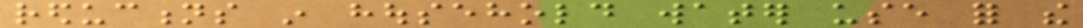reductions in household water use for the
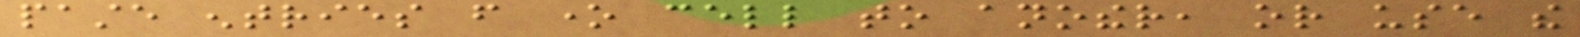paste entries from one cell to another, or use the
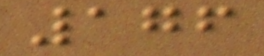176
